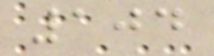104
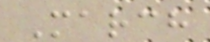March
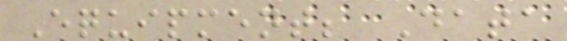Equipment; Data
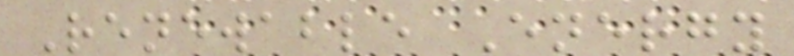Renewable Energy
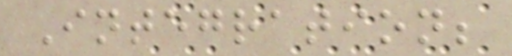Integration;
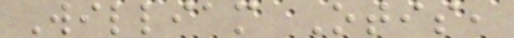William Otis,
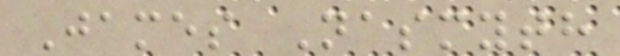James Nasmyth
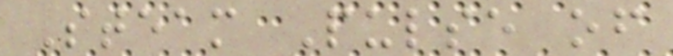Steam Pulse of
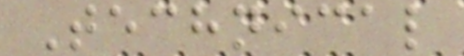Technical
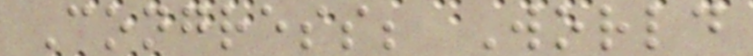Congress; World
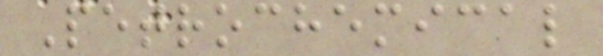Petrochemical
